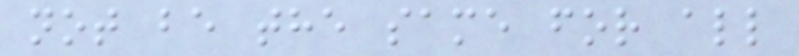not be the same for all
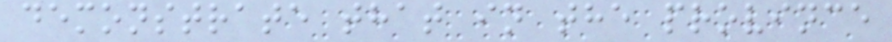demonstrate that in the province
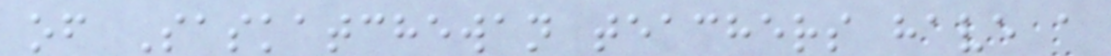of Saskatchewan teachers have a
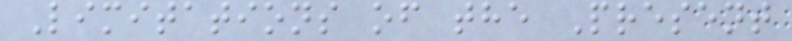Limitations of the Present
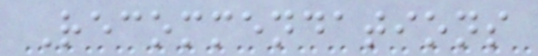Recommendations
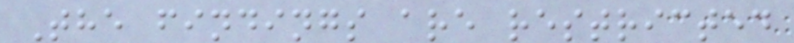The findings are restricted
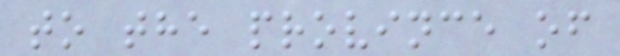to the province of
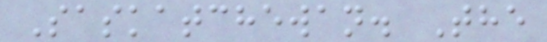Saskatchewan. The
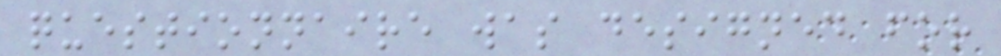questionnaire was designed for
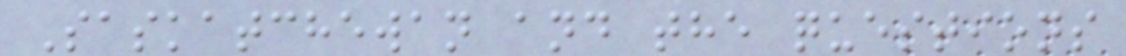Saskatchewan and the questions
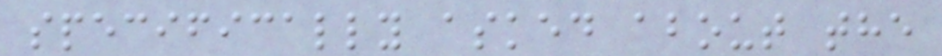specifically asked about the
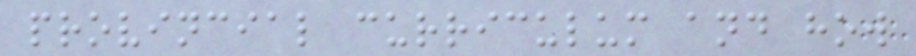provincial curriculum and how
